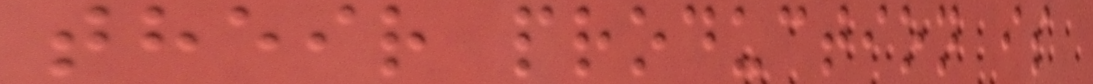their production is
